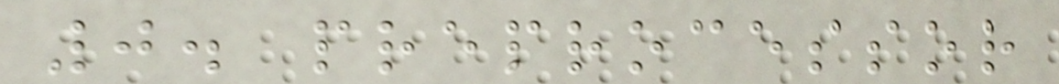0. preprocessor
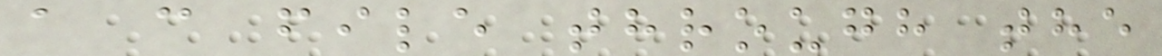a c file through the
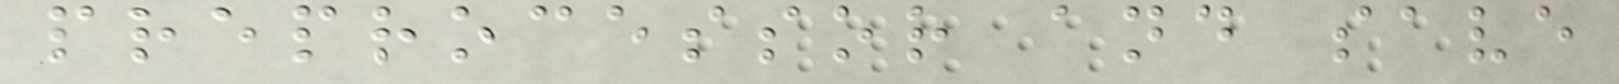preprocessor and save
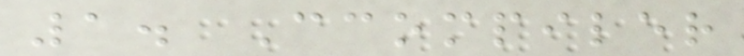1. Ccompiler
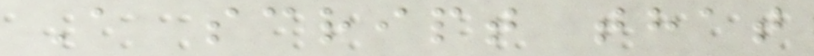A script that
